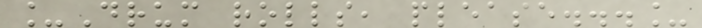_Drum rolls, please..._
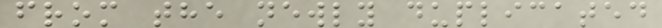from the newly duplicated
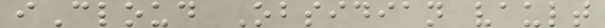iCloud Obsidian vault
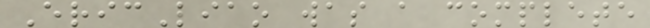EricLiao was a complete
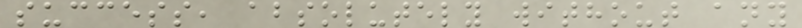success, absolutely without any
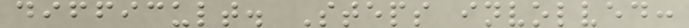difficult. Steps involved:
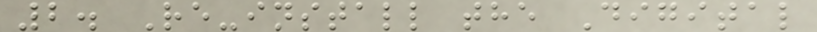2. Re-install the Digital
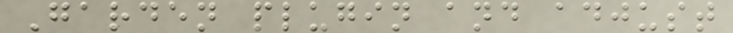Garden plugin and adjust
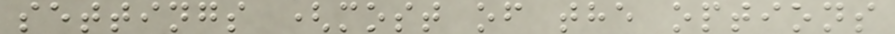settings (most of the options
